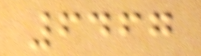6467
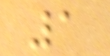1
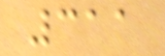311
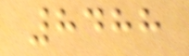8488
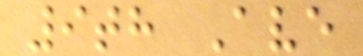9th Ave
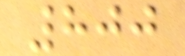800
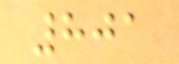801
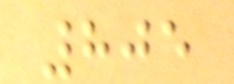805
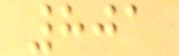801
